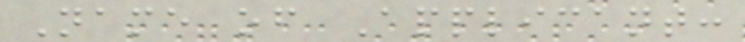Name of Applicant:
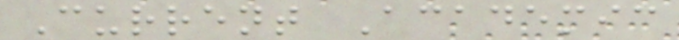Current Academic
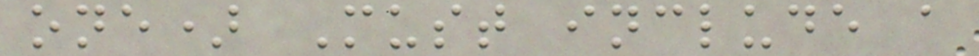one) Must include a
